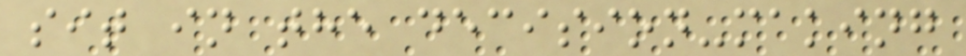sit in the decision-making
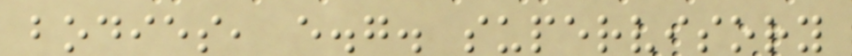bodies, e.g. supervisory
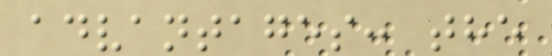advantages: the
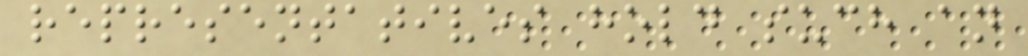representatives hold such an
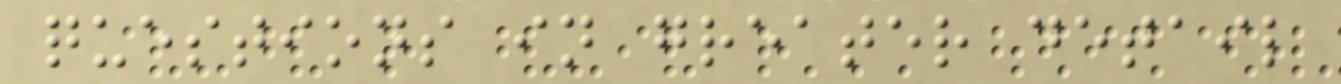questions in greater detail
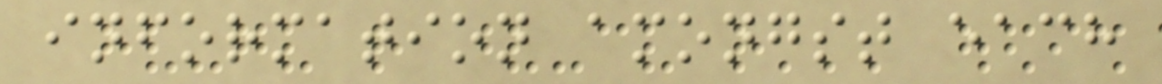information amongst each
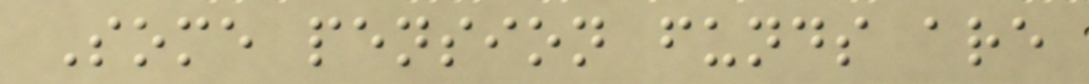Some pension funds are
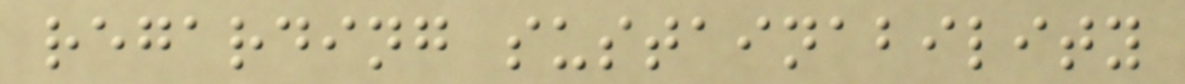regarding sustainability
